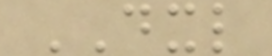DXL
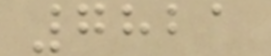7821
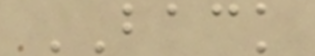BACK
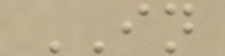IN
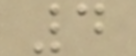4
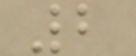2
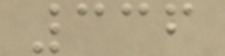336
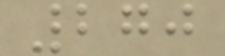270
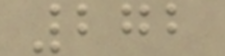272
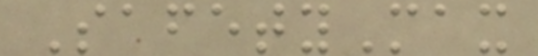SafetyMax
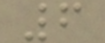6
